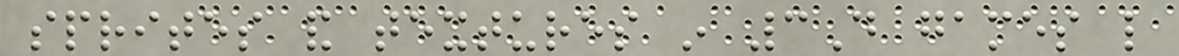sprites and textures in 3D games like
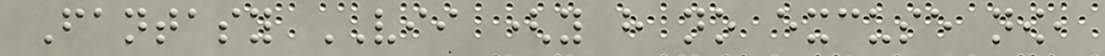Fantasy VII (you have no excuse now,
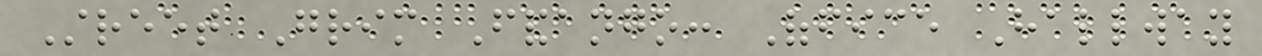Street Grim Fandango: Office Hallway
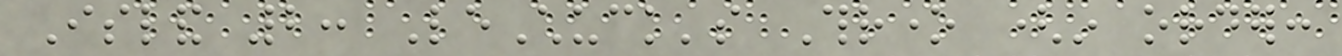Island 2: LeChuck's Throne (in order:
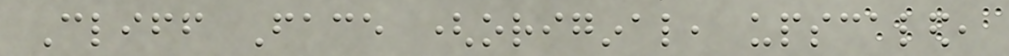Cliff Face (original, upscaled,
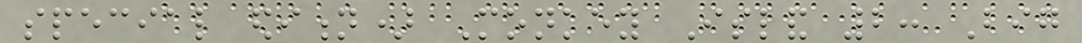special edition) Monkey Island 2: Big
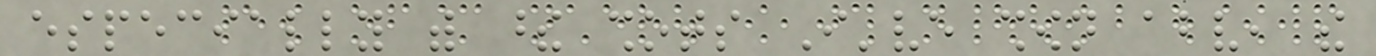especially with these shots I've shown above, the
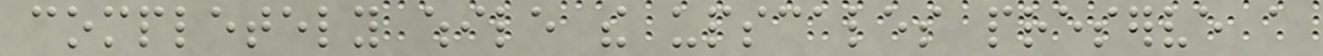completely while the upscales preserve a
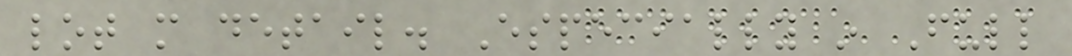lot more detail. Especially in Full
